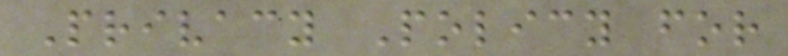Privacy Policy for
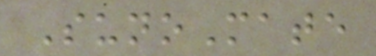SunoMate
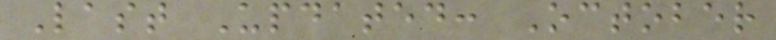Last Updated: October
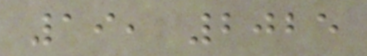19, 2025
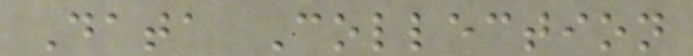Data Collection
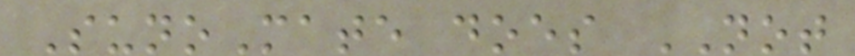SunoMate does NOT
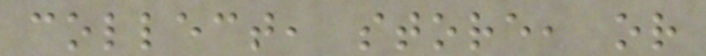collect, store, or
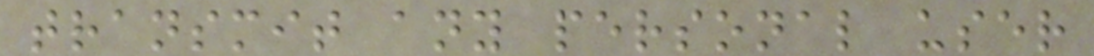transmit any personal user
